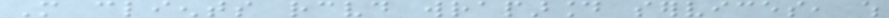More clients received wraparound services, which
